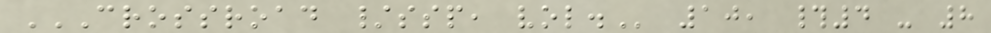CROSSROAD /SSP, VOL. 10, #4 - 8
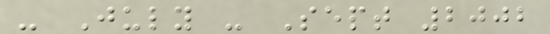- July - Sept 2002
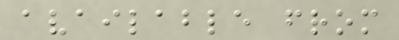available from
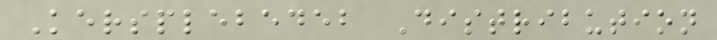Kersplebedeb Distribution
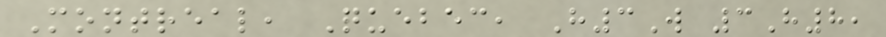Montreal, Quebec, H3W 3H8,
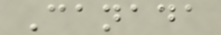Canada
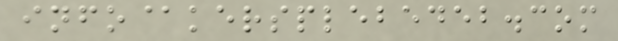info@kersplebedeb.com
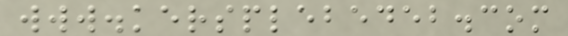www.kersplebedeb.com
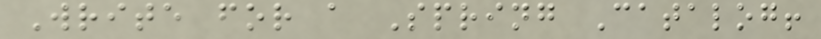Write for a Spring Catalog!
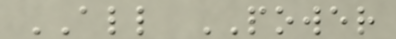ALL POWER
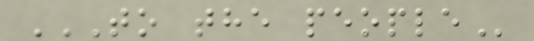TO THE PEOPLE
